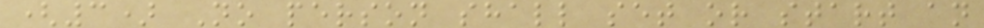(3) No person shall set or start an
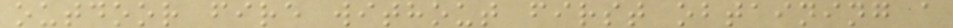outdoor fire without first obtaining a
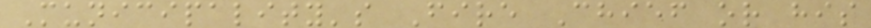Municipality's Fire Chief or his
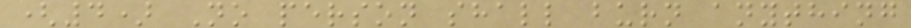(4) No person shall burn anything
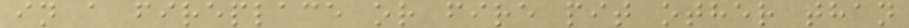in a fireplace or fire pit other than
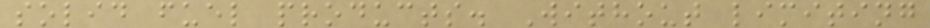solid fuel products. Without limiting
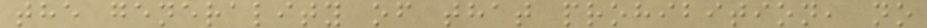the generality of that prohibition, no
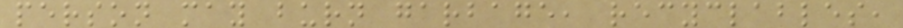person may burn garbage, recyclables,
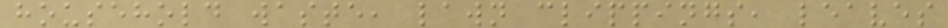household waste, lawn clippings, leaves
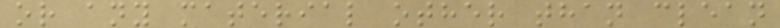or any material other than clean
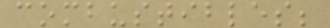combustibles;
